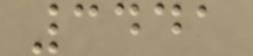3441
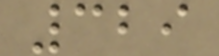329
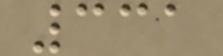331
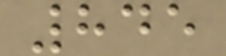845
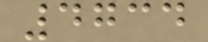4734
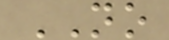NO
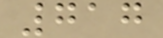717
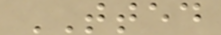TTED
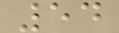54
